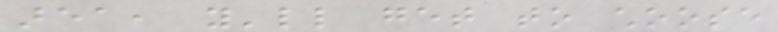area, you'll get to choose
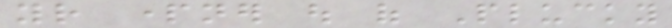your partner out of Plucky
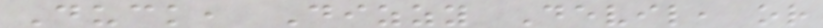Duck, Dizzy Devil, or
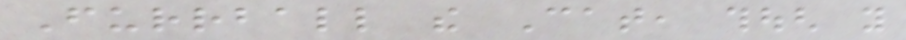Furrball the Cat, though you
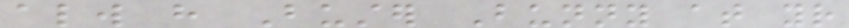always have Buster Bunny at your
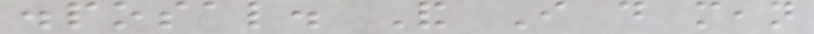disposal. And I do mean
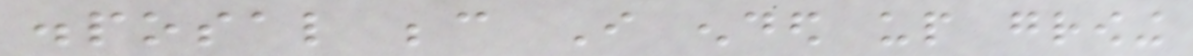disposal because I ended up growing
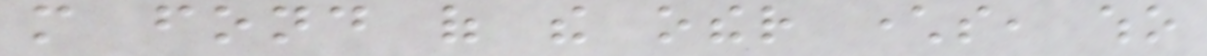more fond of the other characters, who
